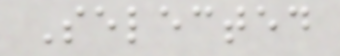Selected
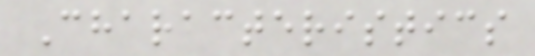Characteristics
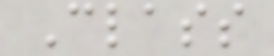Class
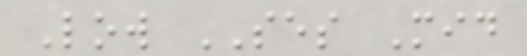Low SES Mid
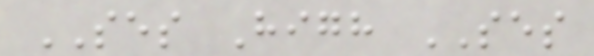SES High SES
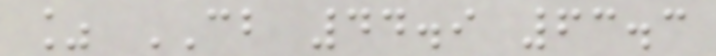% CB 44.9 63.3
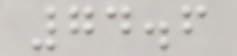74.6
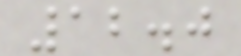12.0
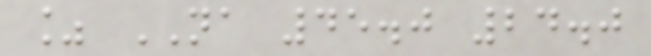% NA 45.0 24.0
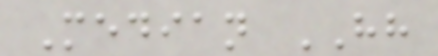Median HH
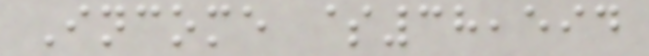Income $38,594
